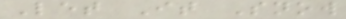Let It Snow
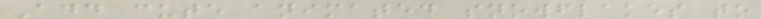Add cute animated snowflakes to
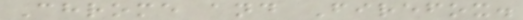Chrome and Firefox.
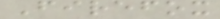Firefox
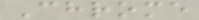Chrome
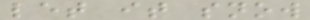let it snow
